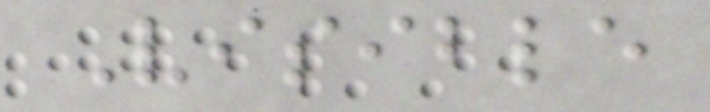Visible
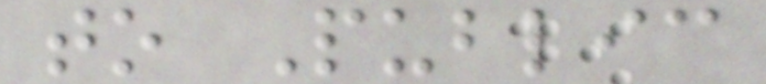to Public
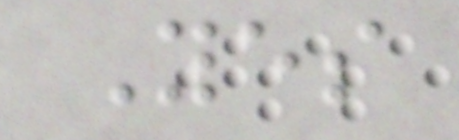Yes
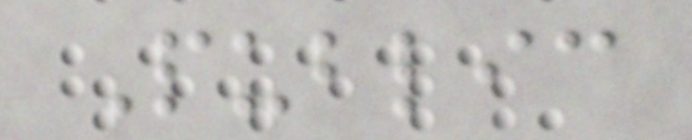Public
